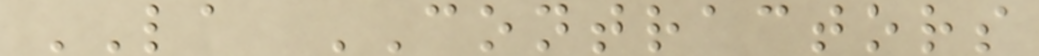LA CONTRACTORS
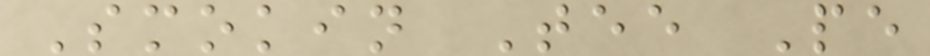Smokin Tee Pe
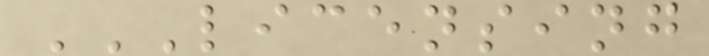LICENSING
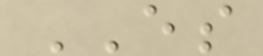ES
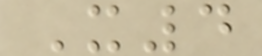X4
